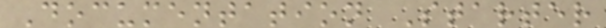Documentation Starter
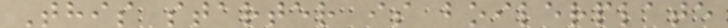This starter is boilerplate
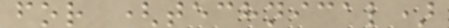for (technical)
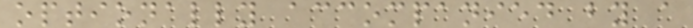optionally accompanied by a
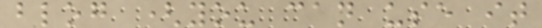blog (you can use it
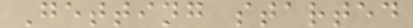Getting started
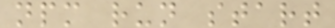npm run start
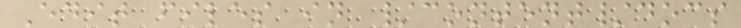Edit files in /content/docs
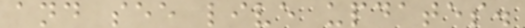and see live updates.
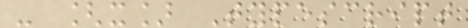- [x] Typescript
